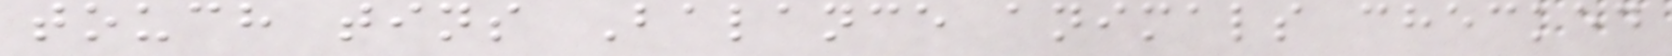touch tins Balance animals checked
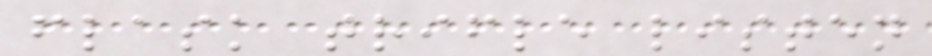flask trifle listen
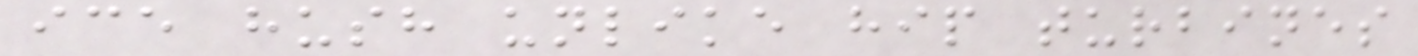ice hush unlike hip turbines
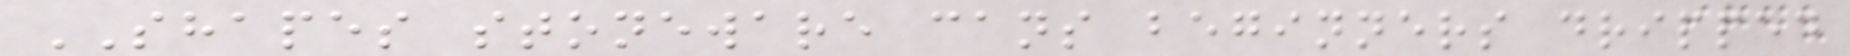SHAPES stoneware cans beginners dripped
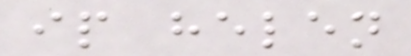ip helen
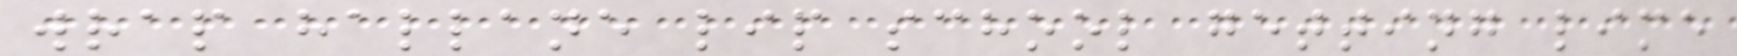wrap hallane lip school getting lime
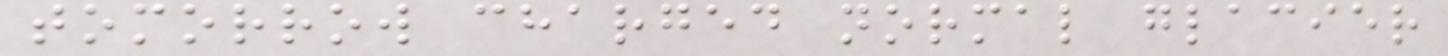tomorrow charged normal glacier
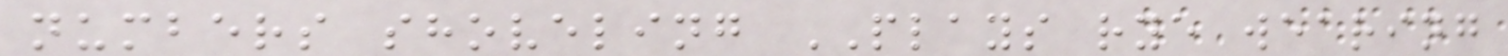numbers shoveling PLAYS rye wearing
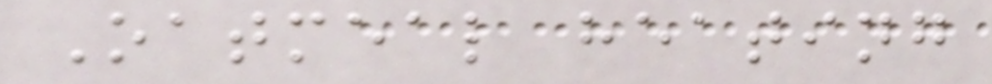Oatmeal heating
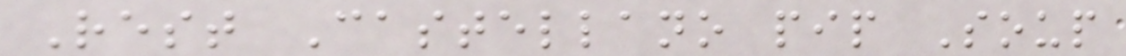Rest Castellano pip Soup
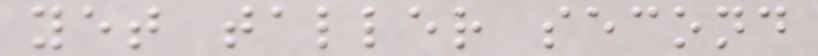yet taller second
